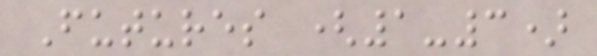Futures (1-3)
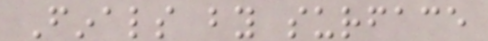Finals by surface
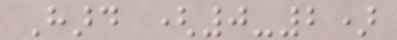Hard (0-2)
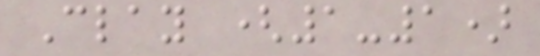Clay (1-1)
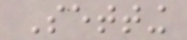Setting
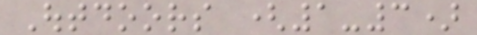Outdoors (1-3)
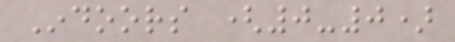Indoors (0-0)
